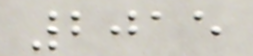2015
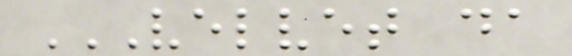VELVET DA
